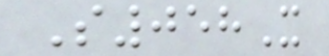S058X
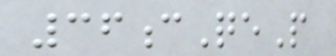36cQeP
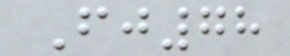Fj78
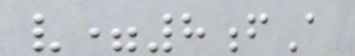v=8fA
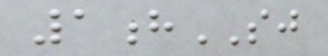1hSJ
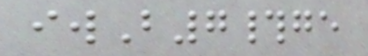iwB7#ge
